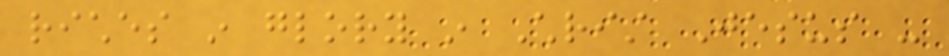riches in glory in Christ Jesus -
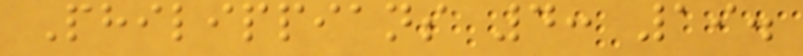Philippians 4: 19.
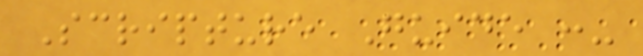Scripture Guide :-
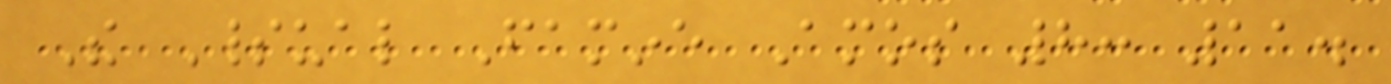The Spiritual Famine Amos 8: 11.
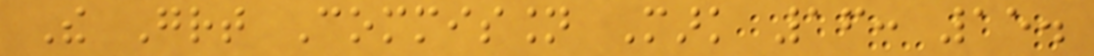The Great Commission Mark 16: 15.
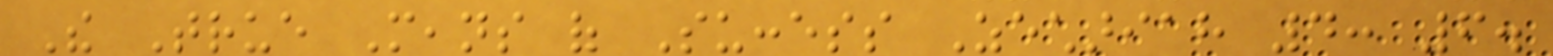The True Means of Success Zechariah 4: 6.
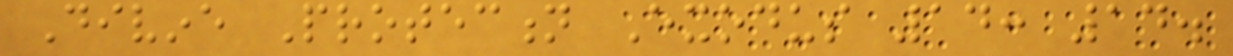Divine Protection Exodus 14: 14.
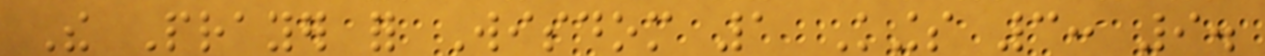The Prayer for Wisdom 1 Kings 3: 9.
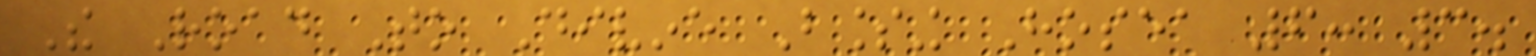The Road To Divine Blessing Hosea 6: 3.
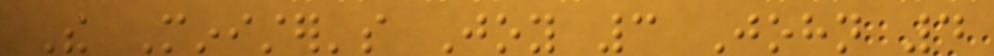The Minister's Joy 3 John 4
